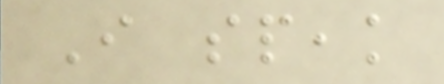I speak
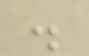.
